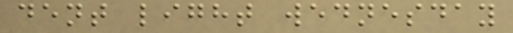dent light wednesday
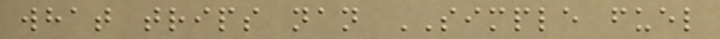what trips nan SIMPLE fuel
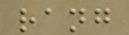rang
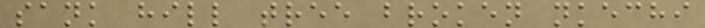sank hill tree broken nkechi
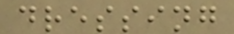dressing
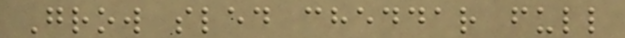Grow sled cheddar full
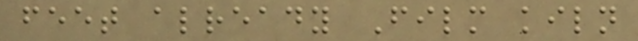feet already Film kiln
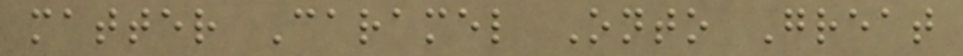matter Caramel Onto Great
